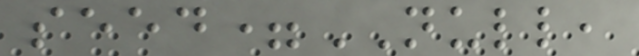seed=NULL,
